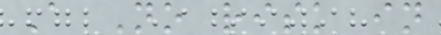A No risk in
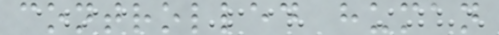controlled human
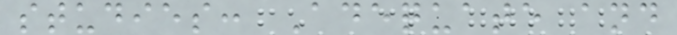studies: Adequate and
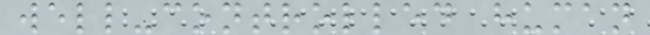well-controlled human
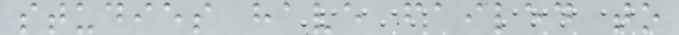studies have failed to
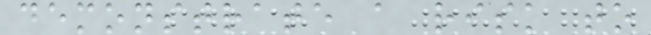demonstrate a risk to
